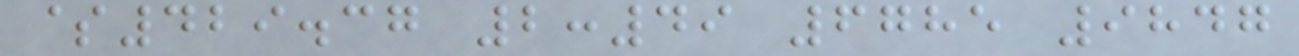$429.37 2:49 6785 9847
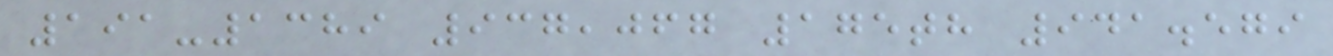191-1389 937,067 175th 941.579
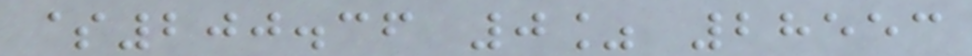$200.36 0% 28553
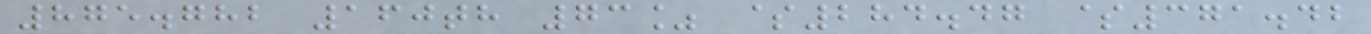875.782 160th 73% $284.47 $371.42
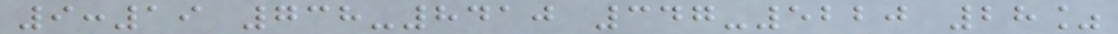9:19 738-8410 347-5220 28%
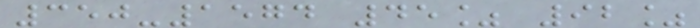350-1574 45% 92%
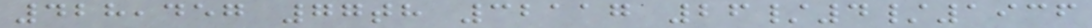428,457 77th 32117 26/4/1936
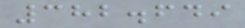382.649
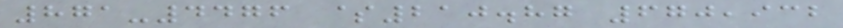871-4476 $210.87 670,932
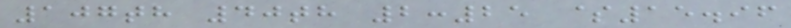107th 40th 2:25 $15.96
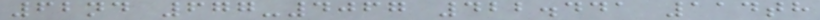62nd 677-4067 422.441 114th
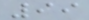99
